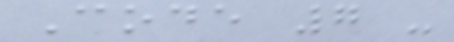Code 7 -
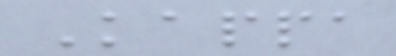Kappa
